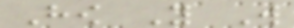How You Will
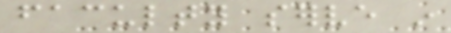faculty serve in
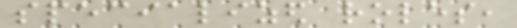specialized roles,
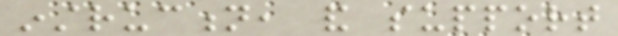instruction, and support
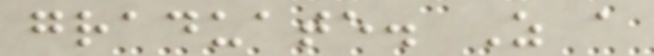graduate. As a
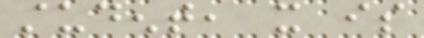student, it is
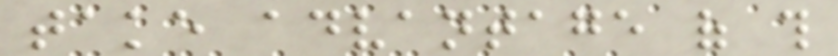take advantage of this
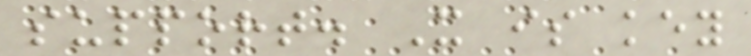support. It is key
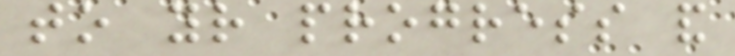to your progress and
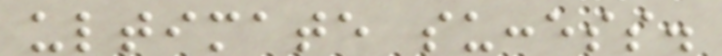ultimate success.
